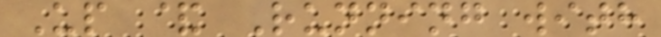Up & Running with
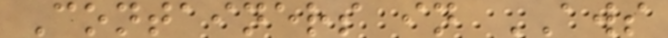Containers in AWS
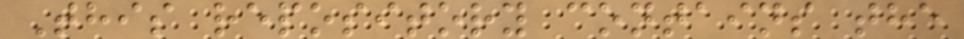This repository contains the
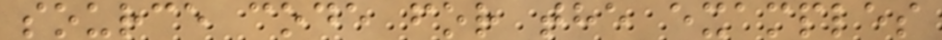source code for the examples
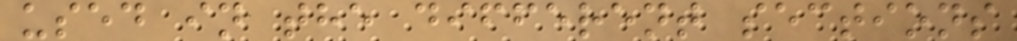used in the different sections
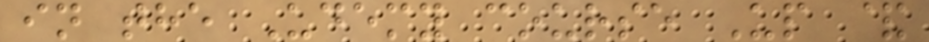in the Udemy course Up &
